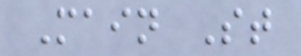Main St
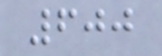600
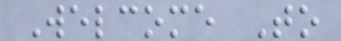Welcome To
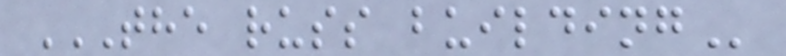THE RUSS BUILDING
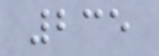235
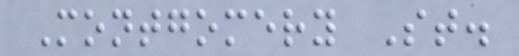Montgomery St.
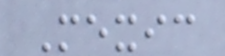Mexic
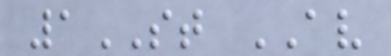1ST AV
